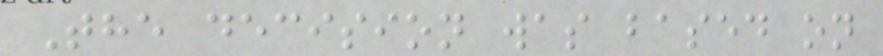The decision was based on
